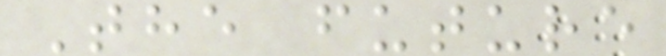The future
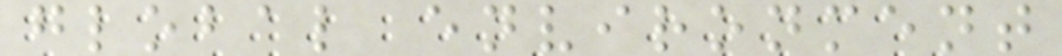global environment
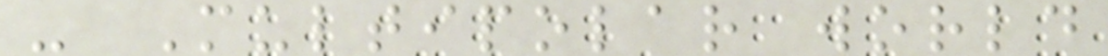- Multipolar world
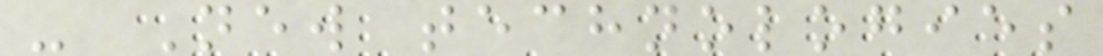- New technologies
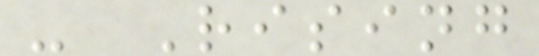- Rising
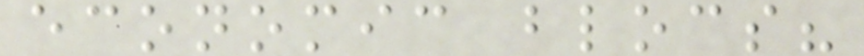economic blocs?
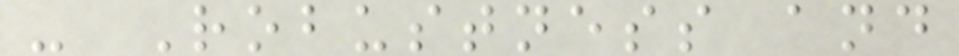- Robustness and
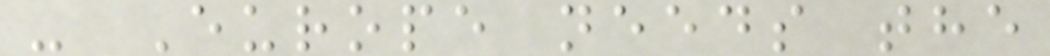- Europe needs the
